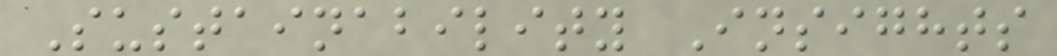Sustainability Insights
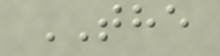THE
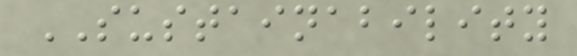SUSTAINABILITY
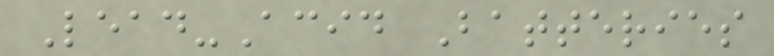Lead-Acid Batteries
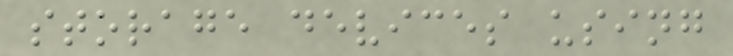storage devices using
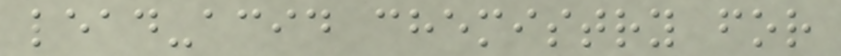lead-acid chemistry for
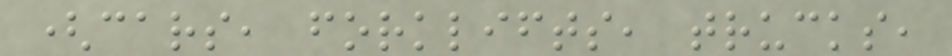(cars, forklifts, trucks,
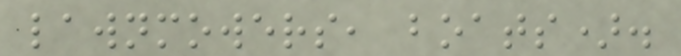lawnmowers, boats).
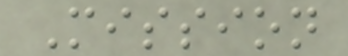Mission
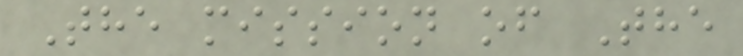The mission of The
